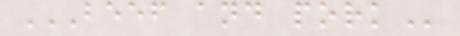BEEF AND PORK
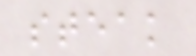steak
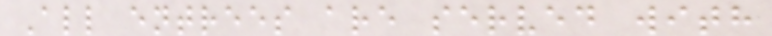All entrees are served with
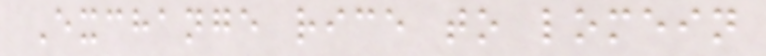Exchange rice to lomein
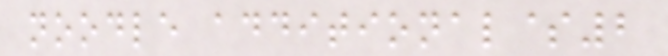noodle additional$2
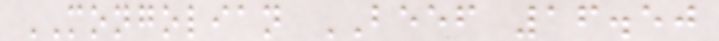MONGOLIAN BEEF 16.50
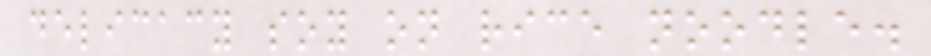delicacy soy on rice noodle.
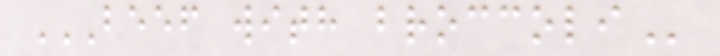BEEF WITH BROCCOLI
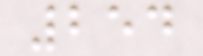254
